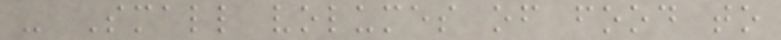- Small volumes of food to
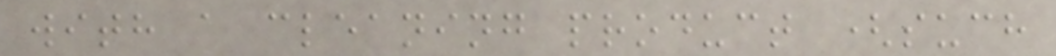with a cleaning product (such
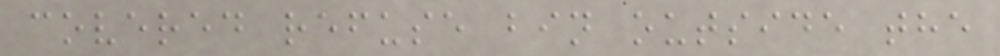covered refuse bin outside the
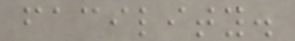facility.
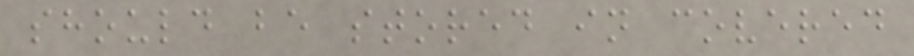should be stored in covered
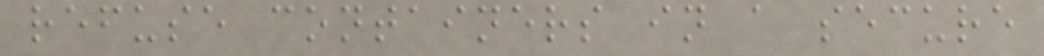refuse containers in a secure
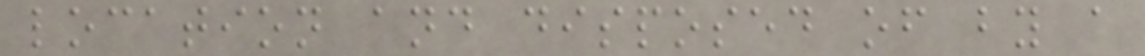location and disposed of by a
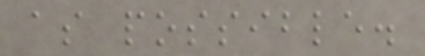as possible.
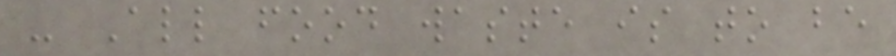- All food waste is to be
